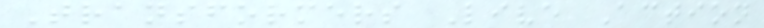Transformers Live Action
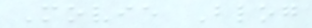Movie Blog
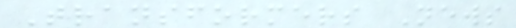Transformers News
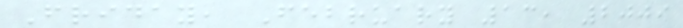Friday, February 13, 2009
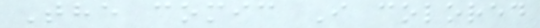The comic I colored
